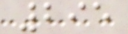295
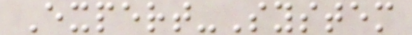Expert-System
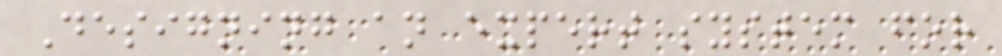Designing an expert system for
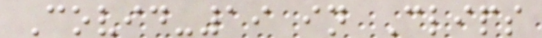Covid-19 in Clips
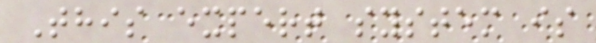This expert system is
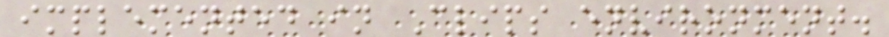implemented in Clips environment.
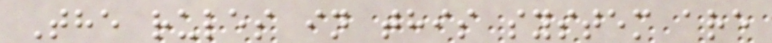The rules in this system are
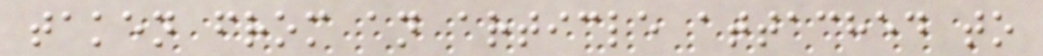taken from an article attached to
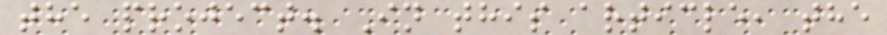the project. In this article, the
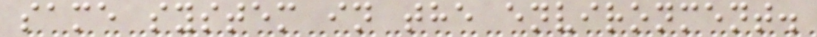same system in the environment.
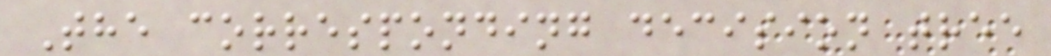The corresponding decision tree
